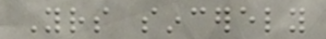Yours sincerely
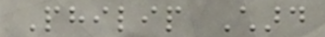Philip Chard
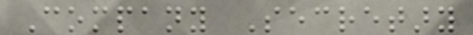Company Secretary
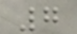7
